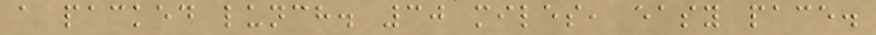a packed lunch. 30 miles, easy pace.
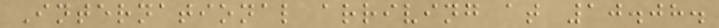International arriving at 10.08.
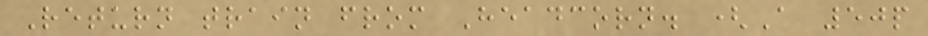Return train from Headcorn. (A 50p
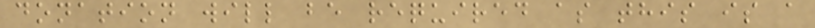donation will be required as this is a
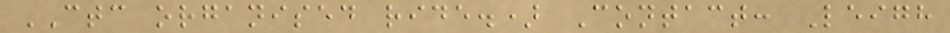CTC organised ride.) Contact: Leigh
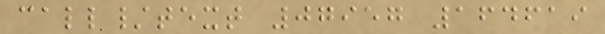call/text 07957 164619
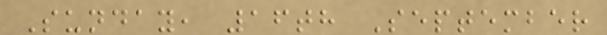Sunday, 16th September
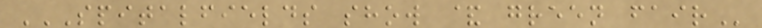SPITALFIELDS SHOW & GREEN FAIR
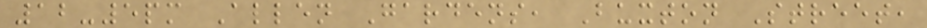12-5pm Allen Gardens, Buxton Street,
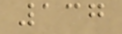137
